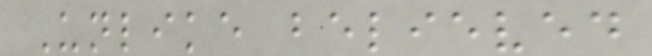Unlike believed
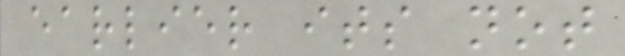earlier its not
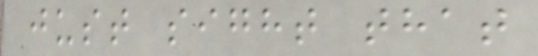just sight that
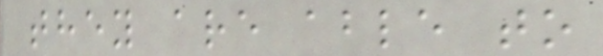they are able to
